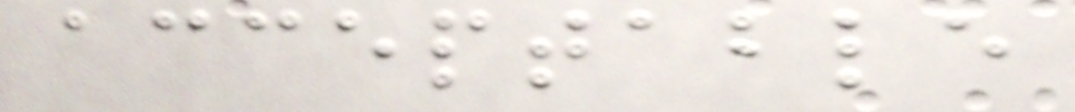acceptable
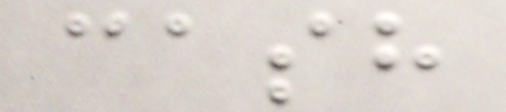cash
